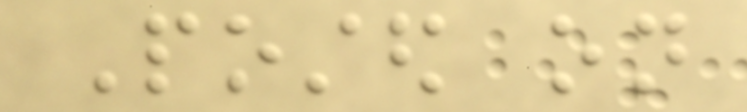Posted on
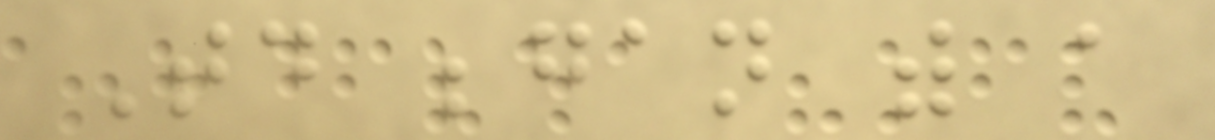Today began with a
